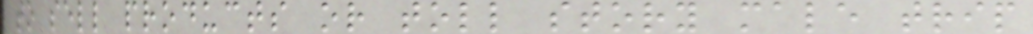to sell products or toll story male trip
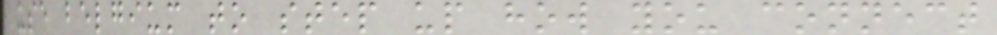use belgium to step up how you connect
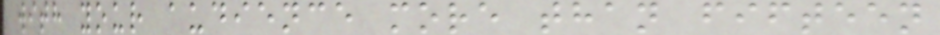with your audience more than fifteen
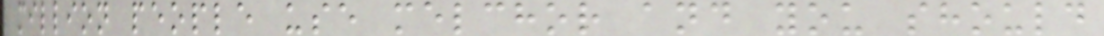million people use melchor and you should
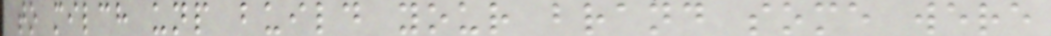to milch unp build your brand some were
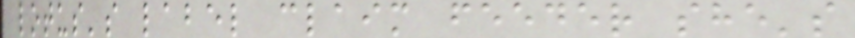lotus's label claim feeder she's
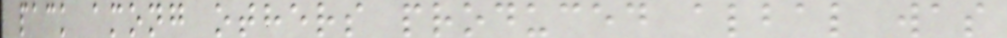pack among others produced albal was
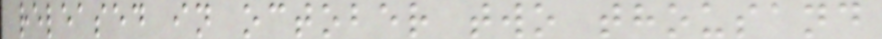released in october two thousand
